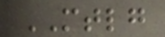MTLG
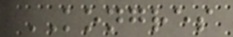KONGRES
